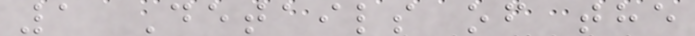1 Details of the
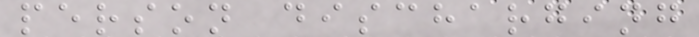person discharging
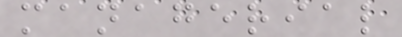managerial
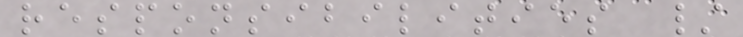responsibilities /
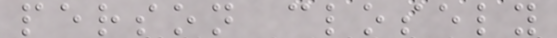person closely
